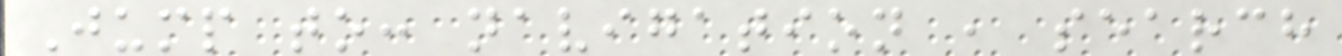Jump to: navigation , search
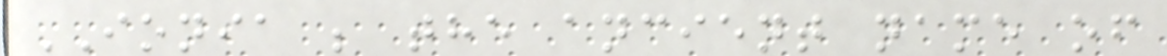IONIA ; the ancient name of
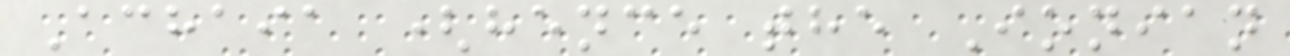Achaia (hence the Ionian
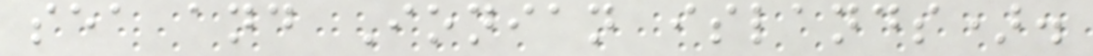sea and Ionian islands).
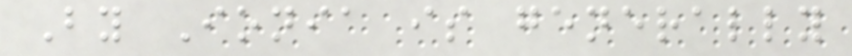By Ionia is generally
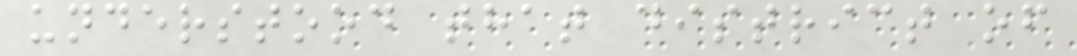understood that district of
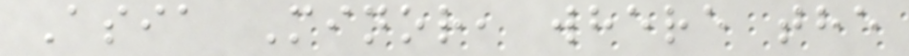Asia Minor, where the
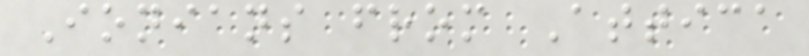Ionians from Attica
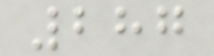287
